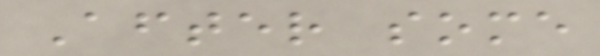After some
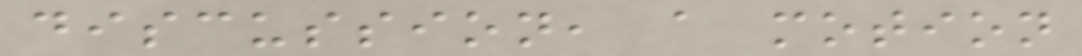discussion, a motion
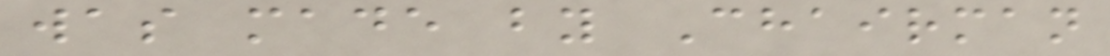was made by Chairman
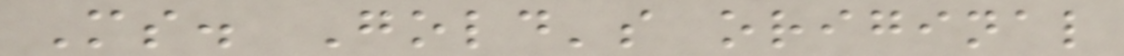Ms. Gold's original
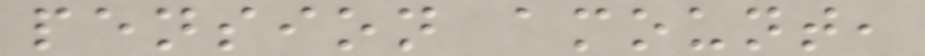pension amount,
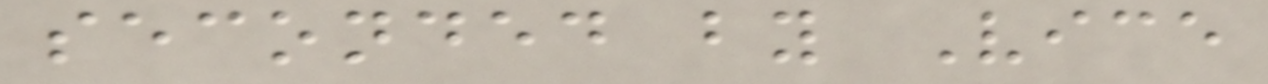seconded by Vice
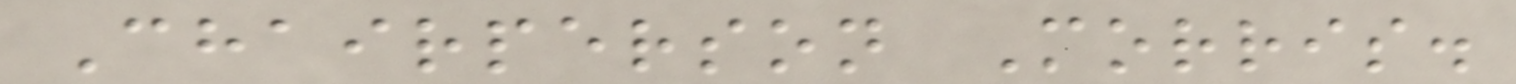Chairperson Morris.
